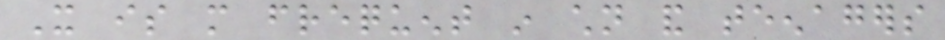It is more frequent in children and teenagers
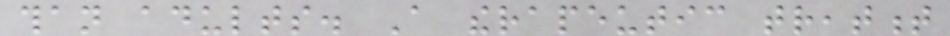than adults. A therapeutic treatment
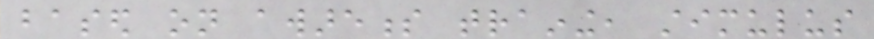based on awareness training, stimulus
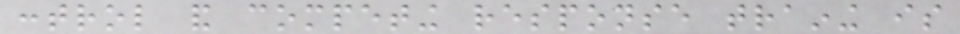control and competing response training is
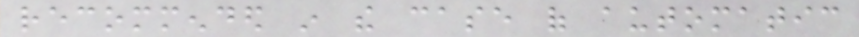recommended in the case of automatic
